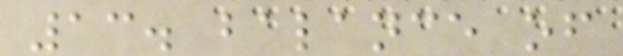13. balance of
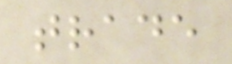trade
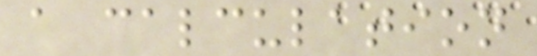a calculation
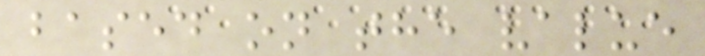based on the value
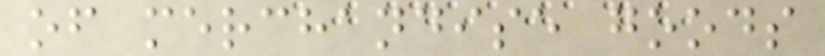of merchandise goods
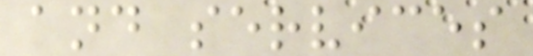and services
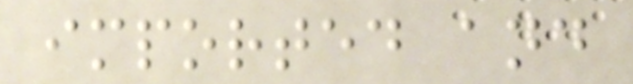imported and
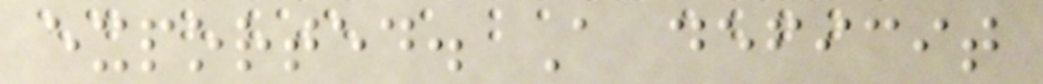exported. A deficit
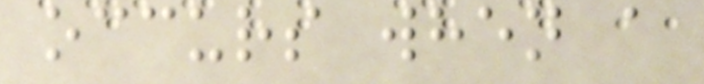occurs when a
